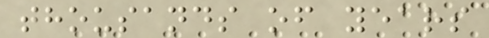thousands of years
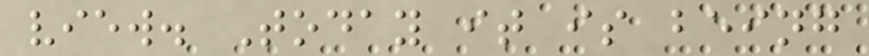view. Today it is being
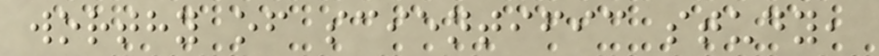worthy of scientific study,
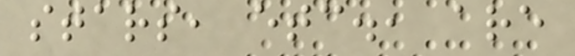stars, etc., are
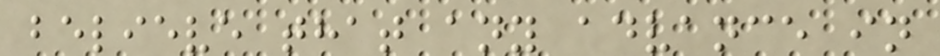believe that any advance in
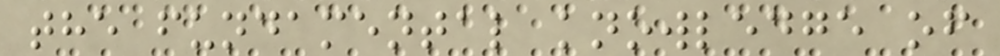the fundamental knowledge of
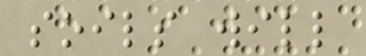soils will
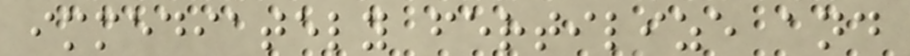immediately fertilize and
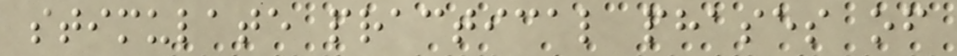stimulate practical phases of
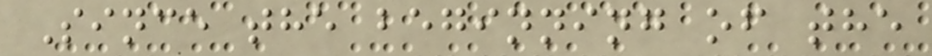Since the beginning of the
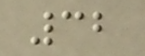32
